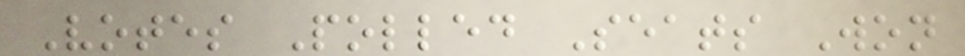Votes Polled Seats Won
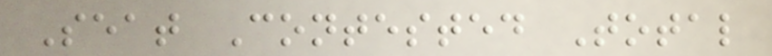Seat Contested Total
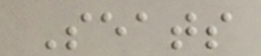Seats
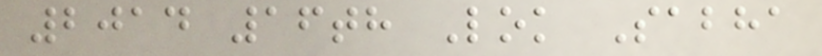2014 16th Lok Sabha
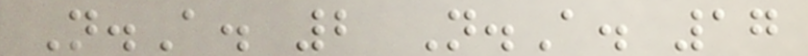N.A. 2 N.A. 17
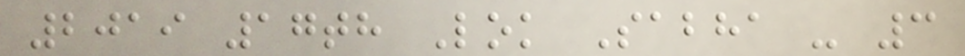2019 17th Lok Sabha - 3
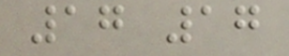17 17
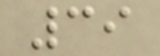39
